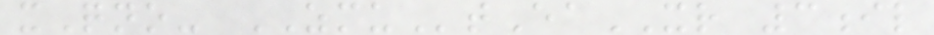xQno- ZMUtEaXR 3il
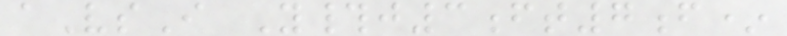aVsI Y#j3ft7f*
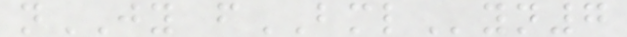nJY fBMLyn7
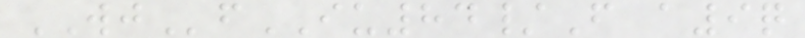WJfIU84/F a9q
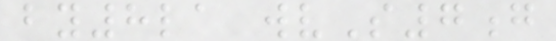by8la wvS7g
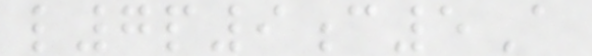l7p9c5A
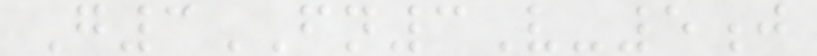G3FN3V-5j
